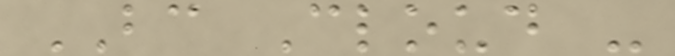BC Cloud -
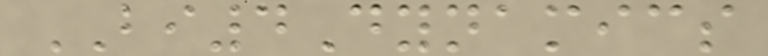BI4Dynamics
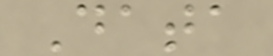Data
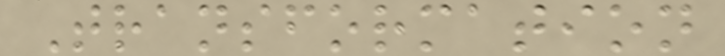Transformation
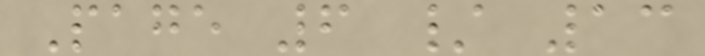Page 6 / 13
